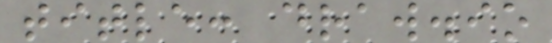title: draw.io
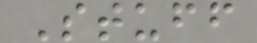Stuff
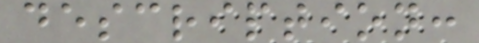description:
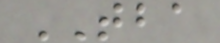TBA
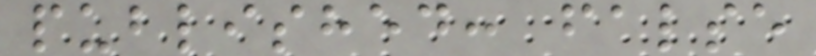published: false
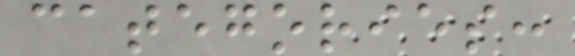categories:
